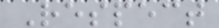Respect
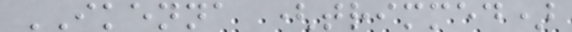IKENNA (trimmed)
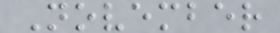November
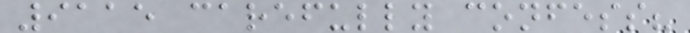9115 carefully confess?
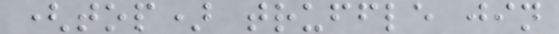(top) truffle jin
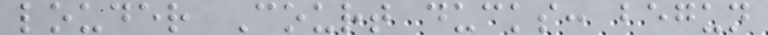louder Court ducks: begun
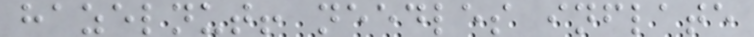hazelnut! needles inflate
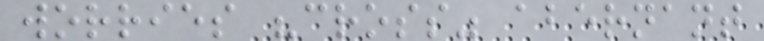worries "cross" abernant
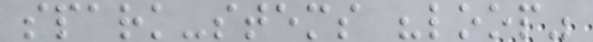spark-stems "loop"
